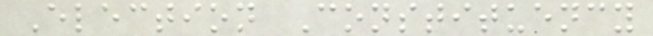Election Constituency
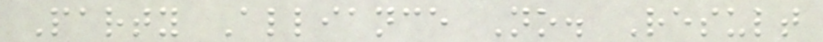Party Alliance No. Result
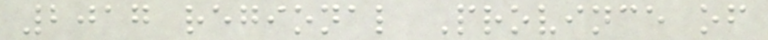2017 regional Province of
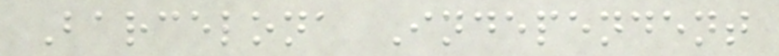Barcelona Independent
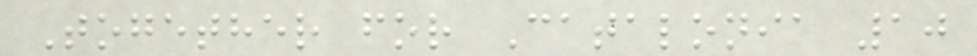Together for Catalonia 10
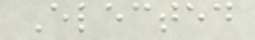Elected
